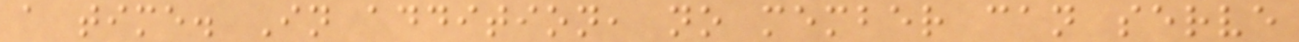a time. In addition, no member can serve
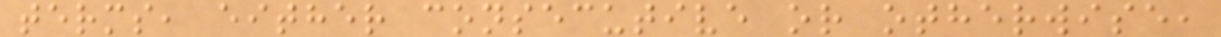terms, either consecutive or otherwise,
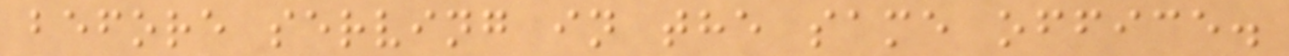before serving in the same office.
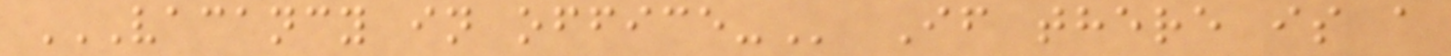VACANCY IN OFFICE- If there is a
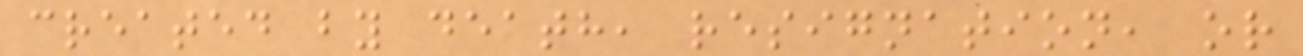created by death, resignation, or
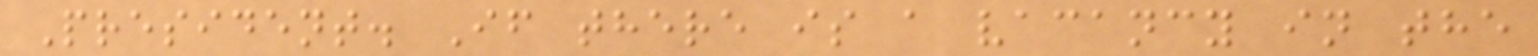President. If there is a vacancy in the
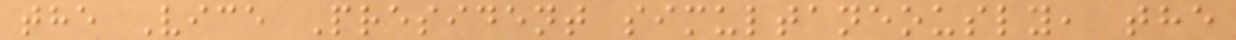the Vice President simultaneously, the
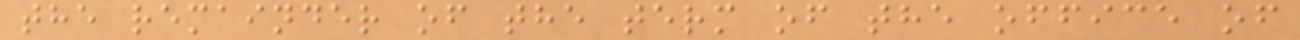the remainder of the term of the office of
